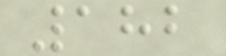182
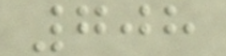708
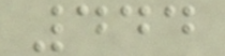444
